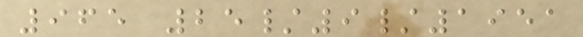965 25/9/1951
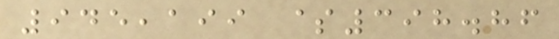945,199 $398.86
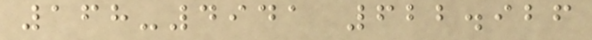168-4941 622.926
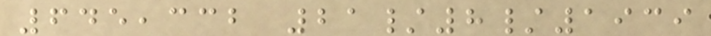645,332 21/8/1939
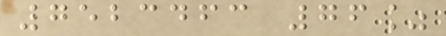7523463 76%
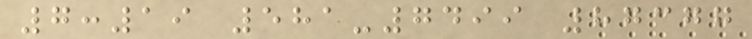7:19 581-7499 87377
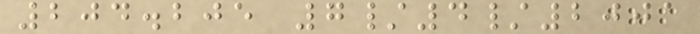204.205 7/4/2001
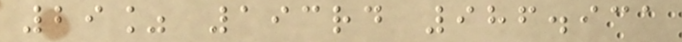29% 193rd 986.931
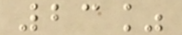23%
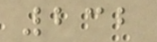232
